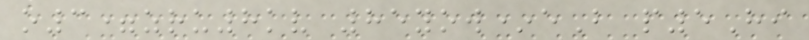o3=zru8kv 85yow*eB p5Hi
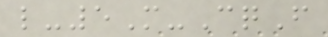l-5M-CqF
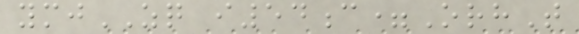ymjZQ i54c=OrhT
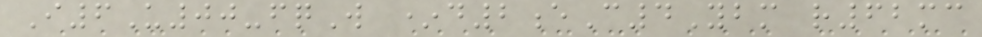I6U00-fqW *d2eC4Ybm r62mc
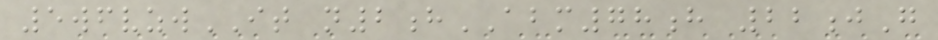5wfvzwIT n2hABM78h 22jG
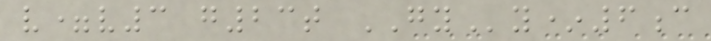v=v3 g23t GYy*6c
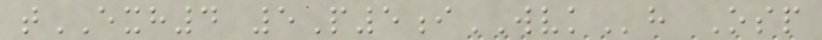tEXH4 5P5iWVKh Osp
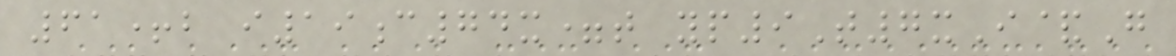61+b i19c74x=t yp9T7xI&G
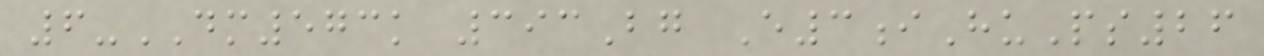6-DM573k 393Bg E3iHuPs26
